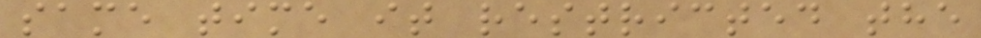same time it restricted the
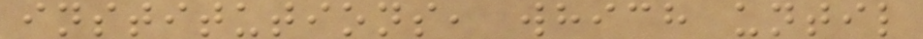institutions, which until
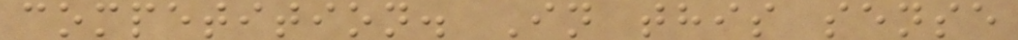competition. In this sense
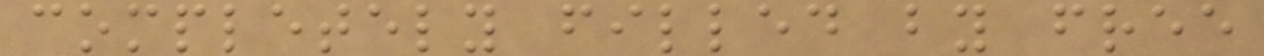completely filled by free
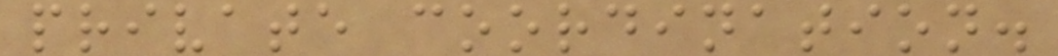private coordination.
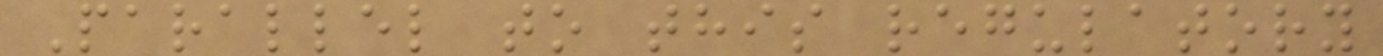Parallel to this regulatory
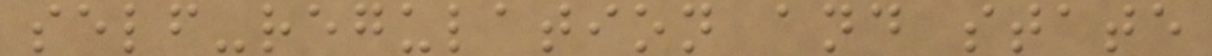self-regulation and state
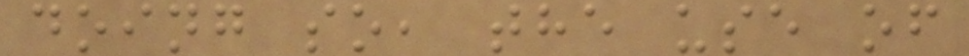doing so, the use of
